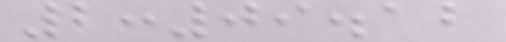2:09.12
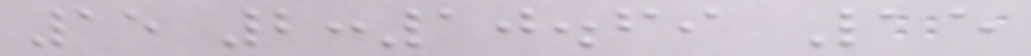15 2:10.69 15
